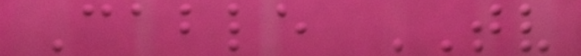Cable TV
